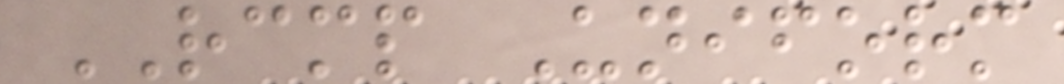RCMP Uniform
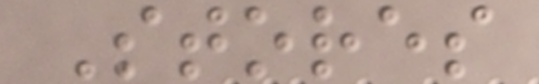Stores
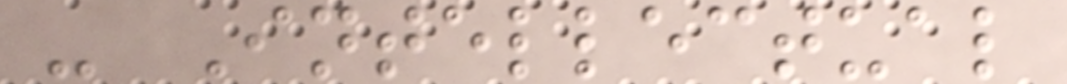- Intellectual
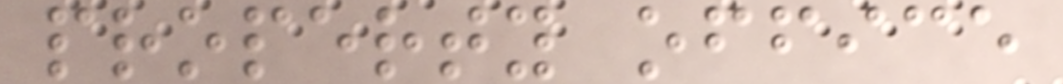property office
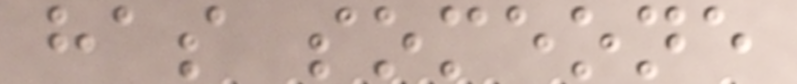has someone
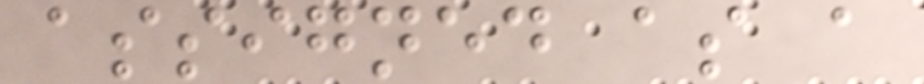assigned as a
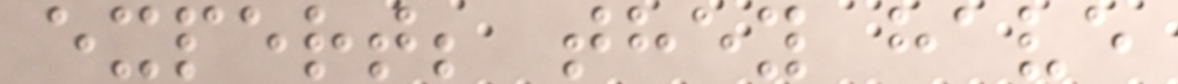expert; they have
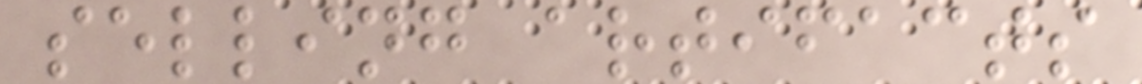selling artifacts
